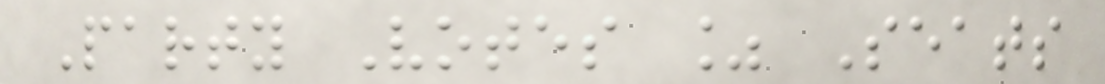Party Votes % Seats
